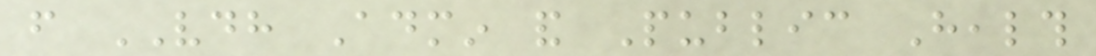from VDH Admin and Public Health
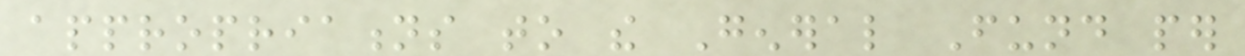appropriations to the General Fund per
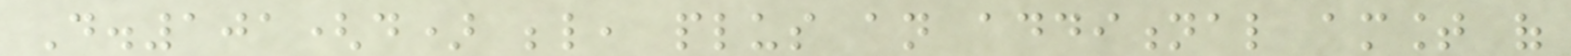D.101(d) below, plus an additional amount of
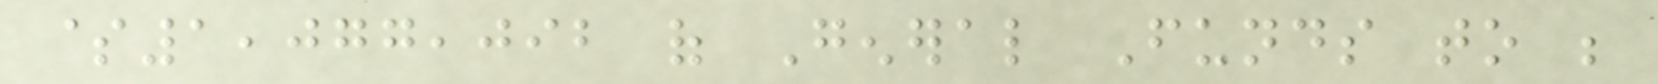$1,077,092 of General Funds to be
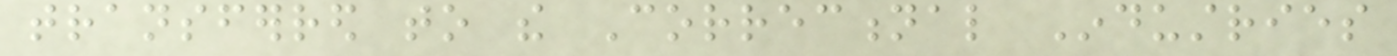transferred to the Correctional Industries
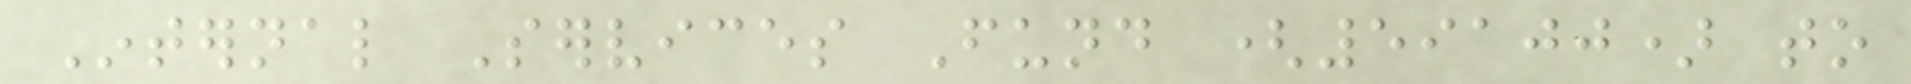Internal Services Fund (59100) to
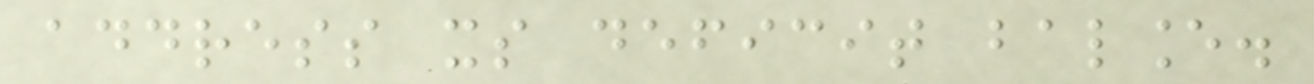address its deficit balance.
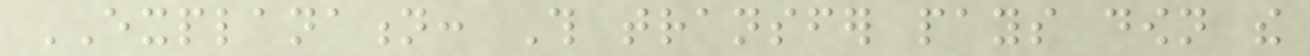EXPLANATION: This transfer pays down the
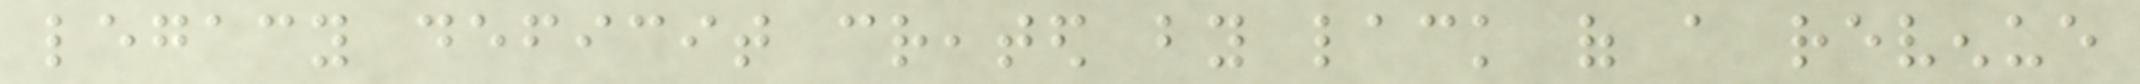legacy deficit created by lack of a revenue
